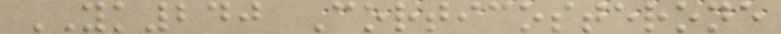YK240 Corticosterone
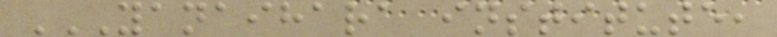YANAIHARA INSTITUTE,
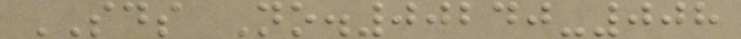SDS No.00240-008
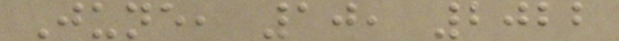June, 10, 2022
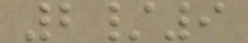2/9
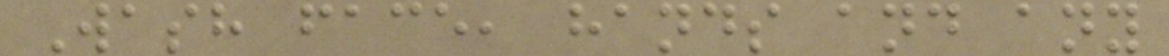Wash face, hands and any
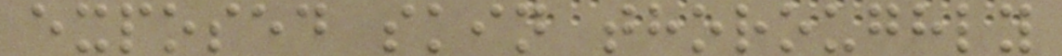exposed skin thoroughly
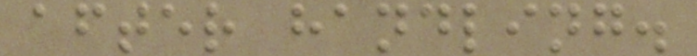after handling.
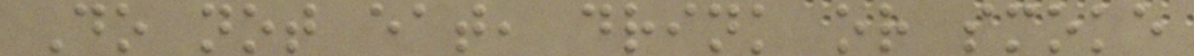Do not eat, drink or smoke
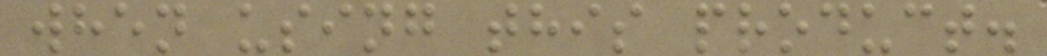when using this product.
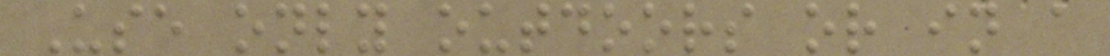Use only outdoors or in a
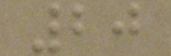20
